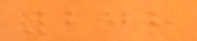208
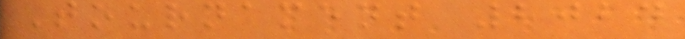Tournament 2024
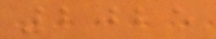2025
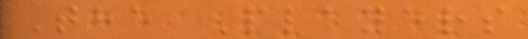The Players
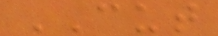CUT
